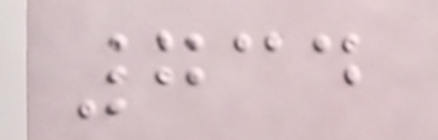734
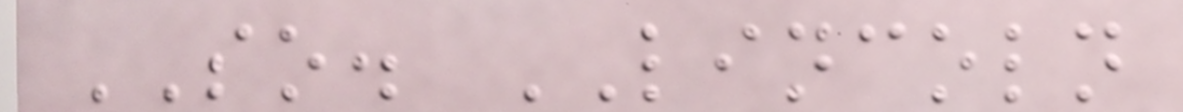SO. LINCOLN
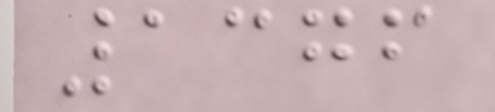1376
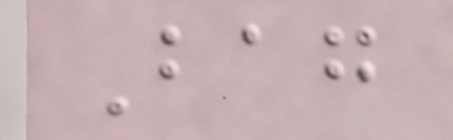Bag
